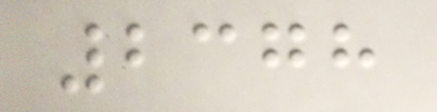2378
